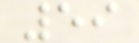59
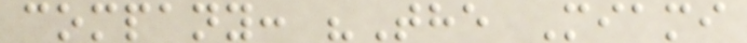company: "The Miami
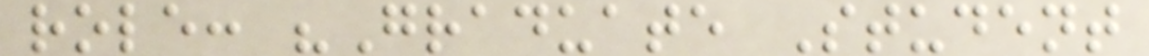role: "Graduate Student
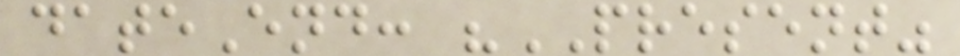dateEnd: "PRESENT"
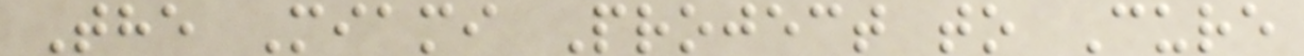The Miami Project to Cure
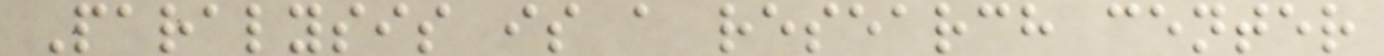Paralysis is a research center
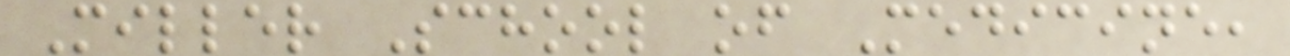Miller School of Medicine,
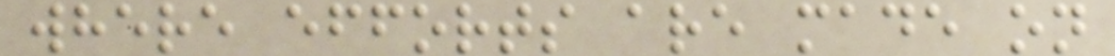where efforts are made on
